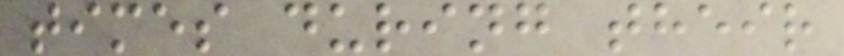times during their
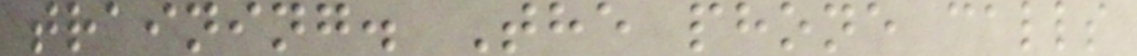training. The phone calls
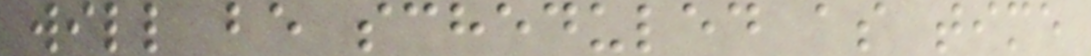will be scheduled as time
